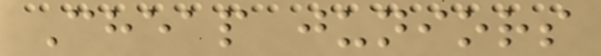Cheap juniors
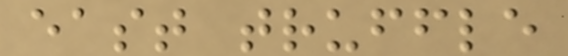east truffle
